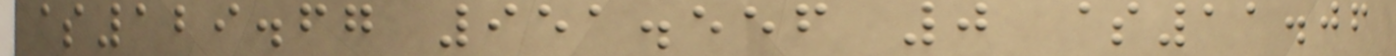$129.67 951.556 0 $11.06
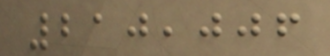210,006
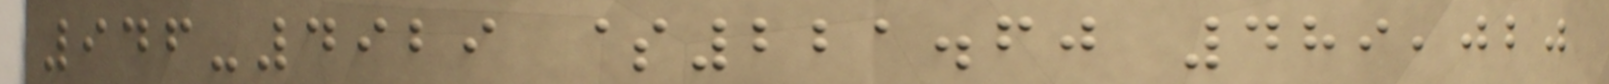946-4929 $221.60 489,020
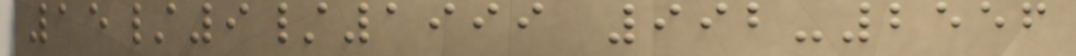15/9/1999 992-2556
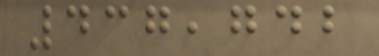437,742
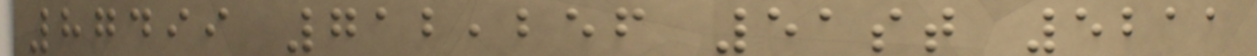87499 712,256 51st 5211
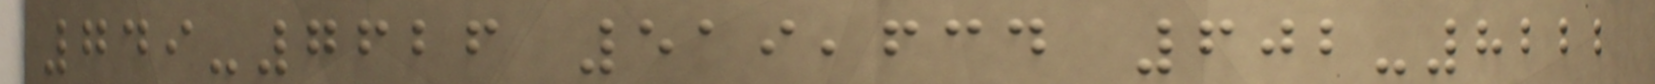749-7626 519,634 602-8222
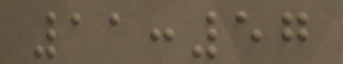11:57
